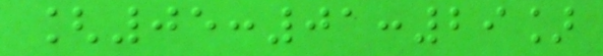[05:01:29]
